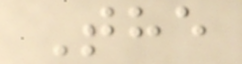The
